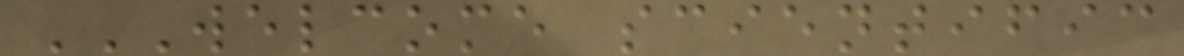WELCOME SCIENTIFIC
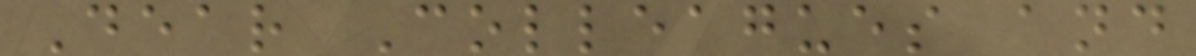Dear Colleagues and
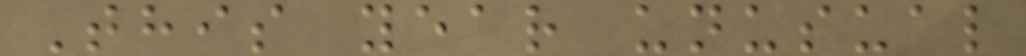This year unusual
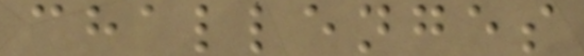challenges
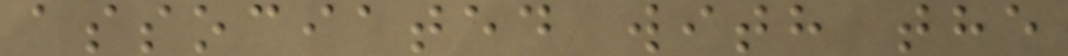associated with the
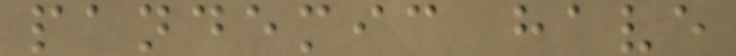pandemic have
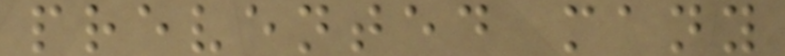prevented many
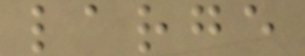large
